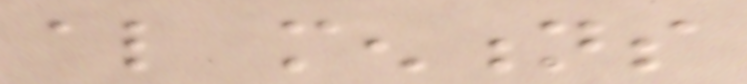also mentions
